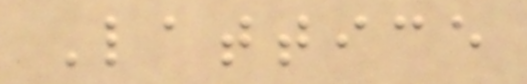Lattice
